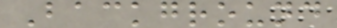Background
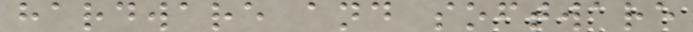hardware and software
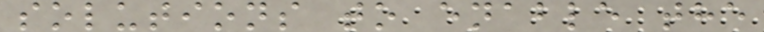solutions to enable the
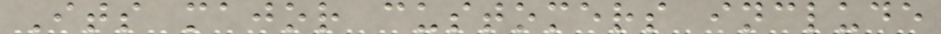Its major customers include
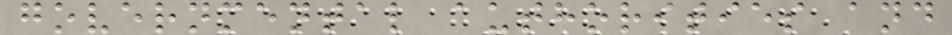governmental authorities and
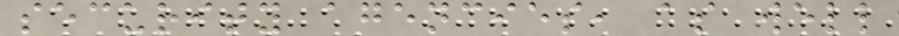security agencies, as well
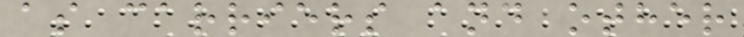as carriers and other
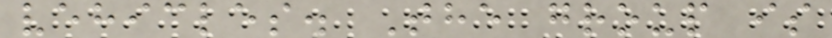vehicles. The group is
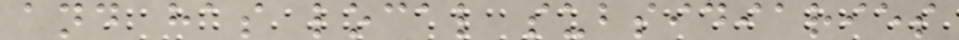and has local subsidiaries
